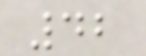42
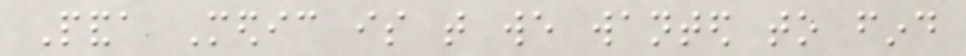Panda Medic is that we wanted to find
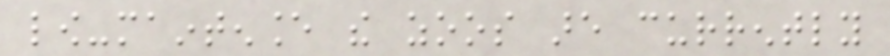low-maintenance the zoos are currently
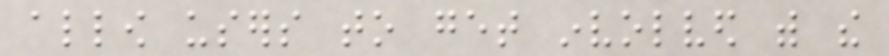allow users to get involved with the
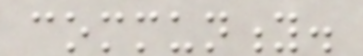community.
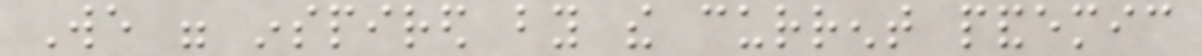We were inspired by the current pandemic
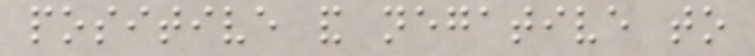positive and negative to
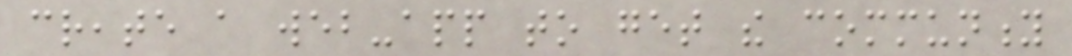create a web-app to get the community
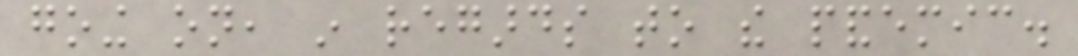going on, in regards to the pandemic.
